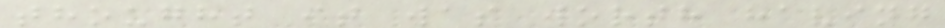thought it was worth having
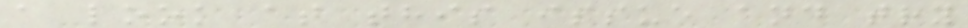a look at this issue and try
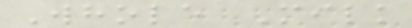Whole Milk
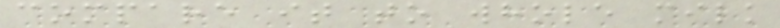compare it to whole milk
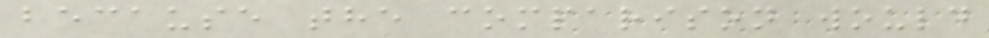because the comparison would
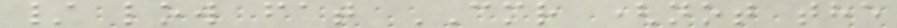/ low fat CMR (not the
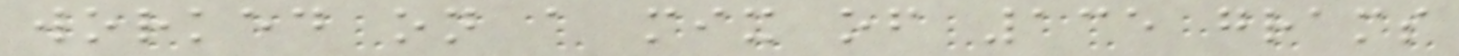worked on a mix of 135 grams
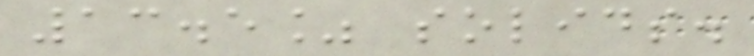13.5% solids.
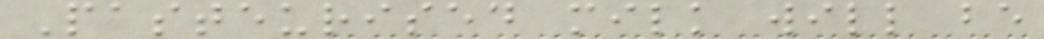Pasteurised milk will be
